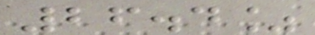26.4%
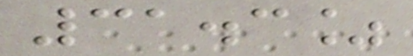31.3%
